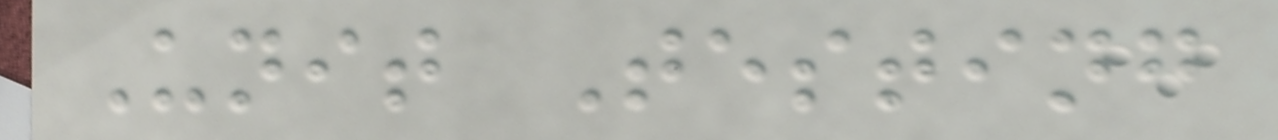Unit Testing
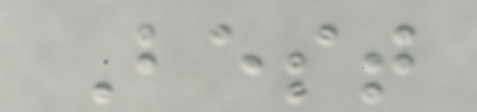Best
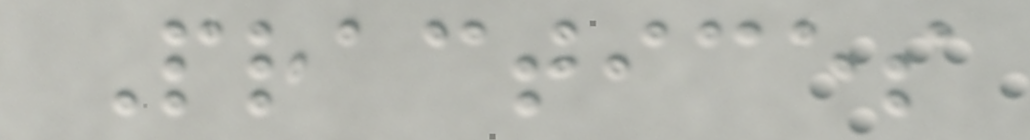Practices
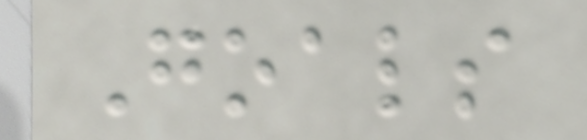Goals
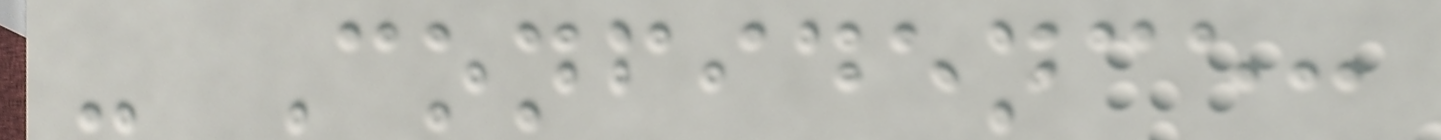- Confidence:
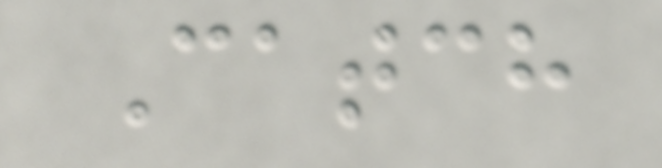Catch
